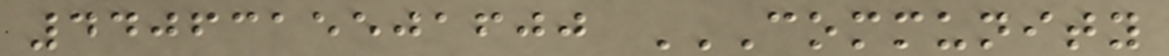4406315501600 COMMUNITY
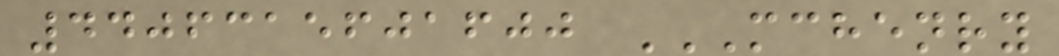4406315601600 MCHENRY
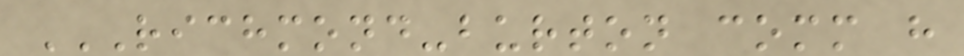RICHMOND-BURTON COMM H
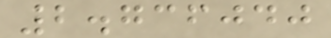2.736040
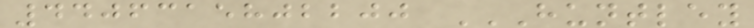4406315802200 HUNTLEY
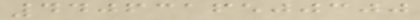4406316500300
